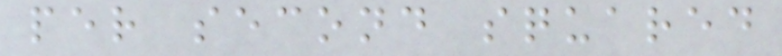per second squared
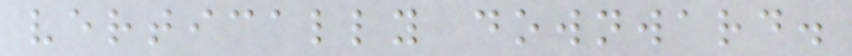vertically downward.
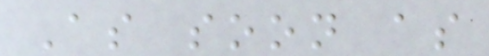As soon as
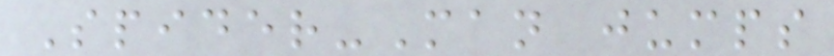Spider-Man jumps
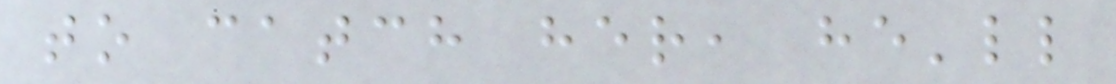to catch her, he'll
